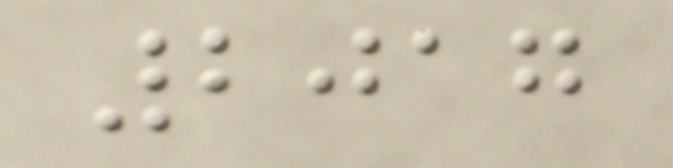2017
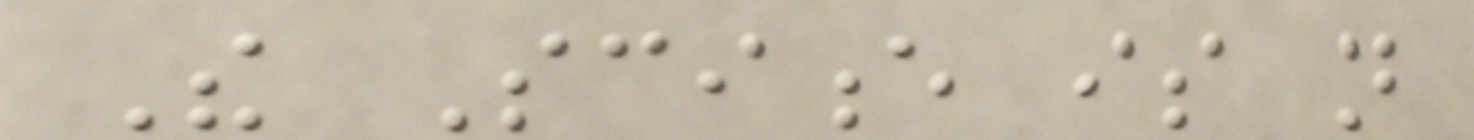The Science is not
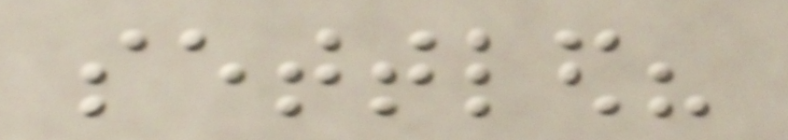settled?
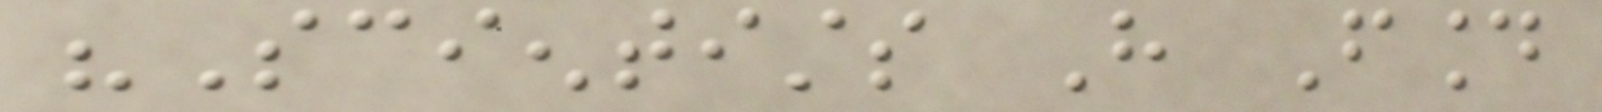"Scientists Have Found
